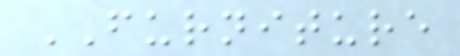FURNITURE
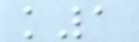k1
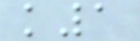k1
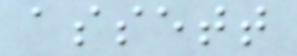assett
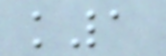k1
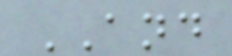AND
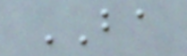BA
